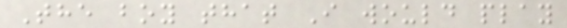The boy that I would play
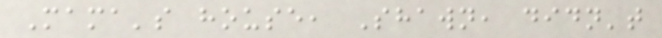Mama's house, Shawn, didn't
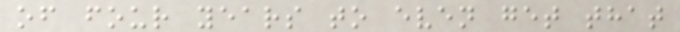of four years to even get that
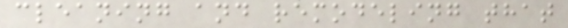cleaning and remodeling that
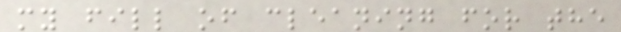my fill of cleaning for the
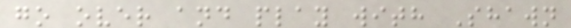go over and play with Shawn
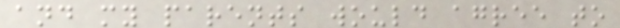and my parents would agree to
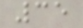35
